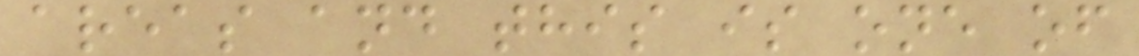areas and this is one of
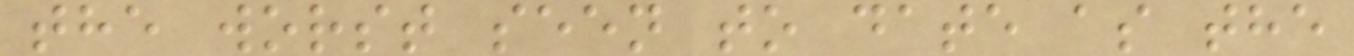the worst seen to date as the
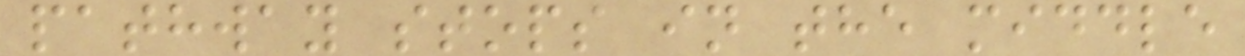pathway stops in the middle
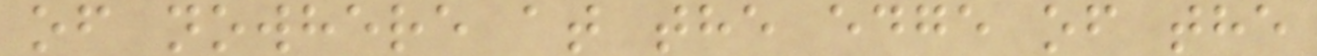of nowhere at the edge of the
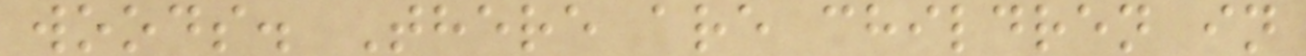woods. There are children in
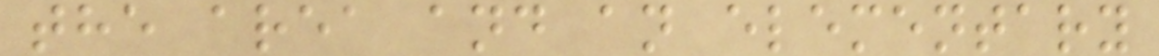the area and an elementary
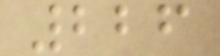226
